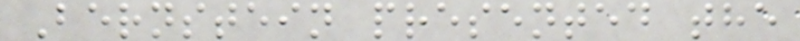Bernstein presented the
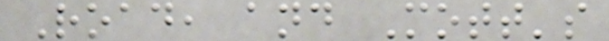Road, and Mott's
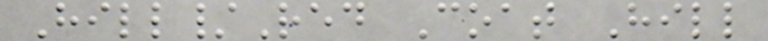Hill/Red Coat Hill
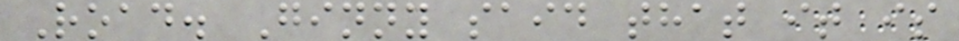Road. Ginny said that it is
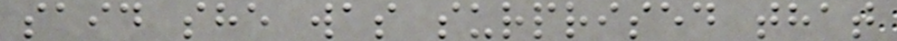said she was surprised that
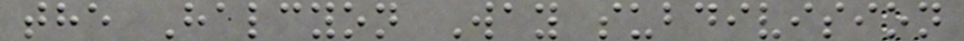the Halcyon Way subdivision
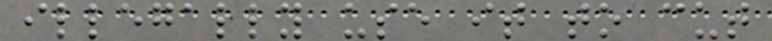illegally use it to cut
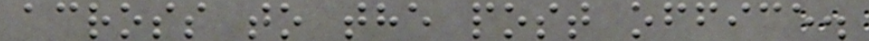across to the post office.
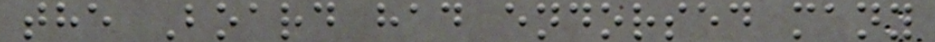the Board had endorsed many
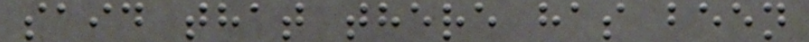said that there has been
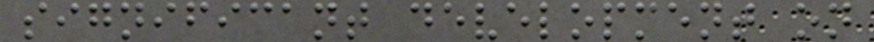significant development on
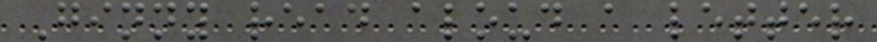Ginny read aloud a letter
